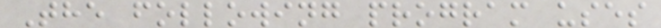The following program uses
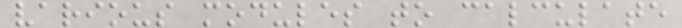various modules to calculate
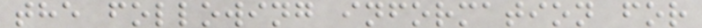the following information for
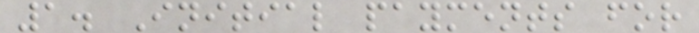1. Initial payments for
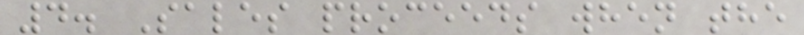4. Sales proceeds when the
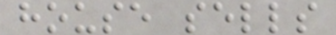house sells
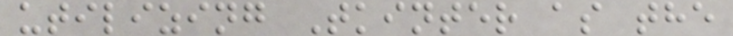utilizing Tkinter as the
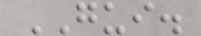GUI.
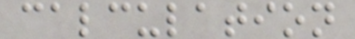calculation
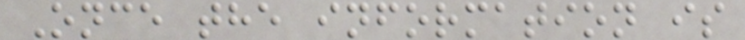Once the information is
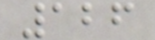126
